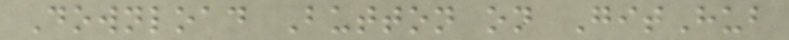Download Button on GitHub
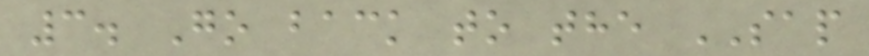3. Go back to the SAP
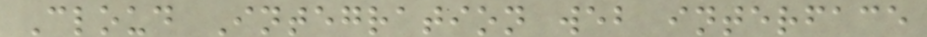Cloud Integration web interface
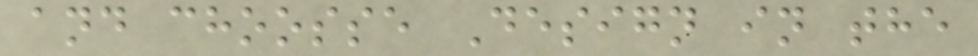and choosse Design in the
